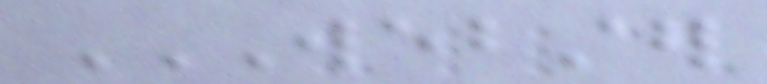WEBSTER
